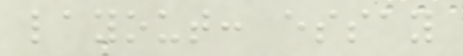layout: essay
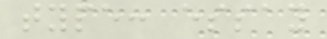type: essay
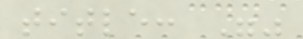title: ""
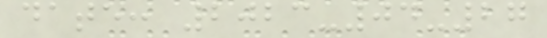date: 2023-04-27
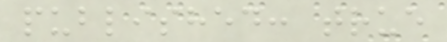published: true
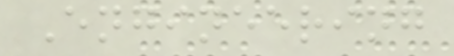Engineering
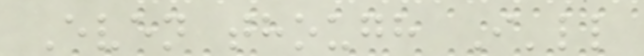Even though I'll
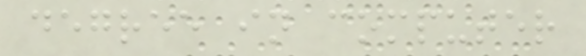degree in computer
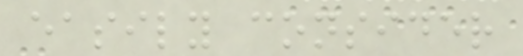easily consider
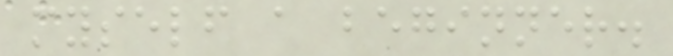myself a beginner.
